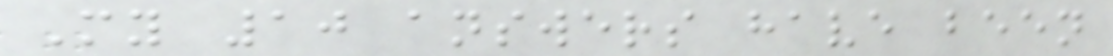My 10 answers have been
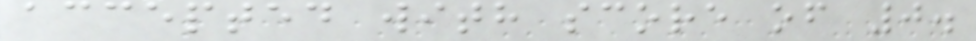accepted with score of 0.
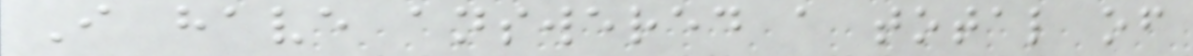I have answered a total of
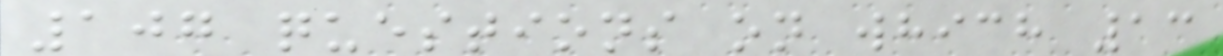107 questions on which 13
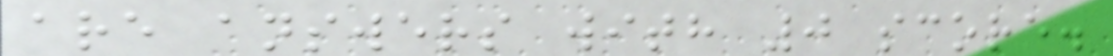are answers with 0 score.
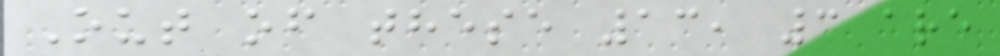Out of these 13, 3 are
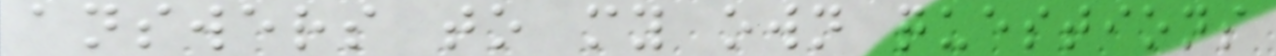answers to my own questions
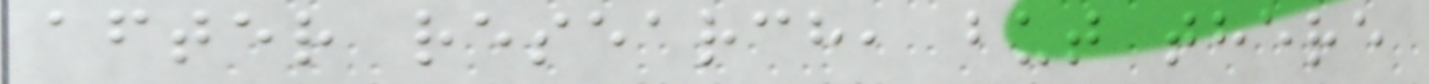after research, but there
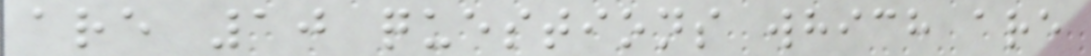are 10 questions which are
